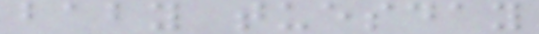baby tuesday
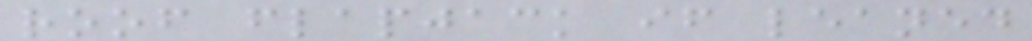roof flapjack if leaned
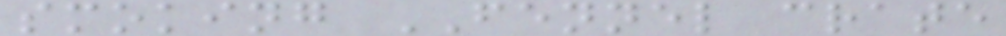smoking FENNEL crate
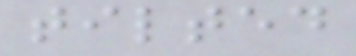tilted
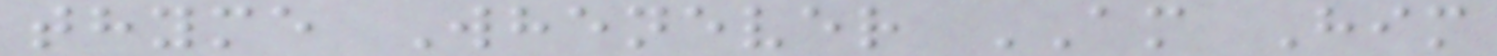thyme Whenever AM Him
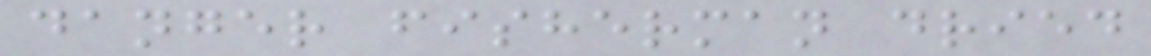danger fisherman dried
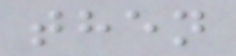then
